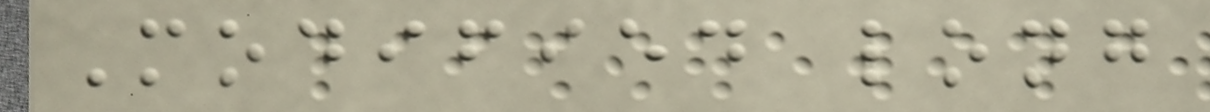Modified long
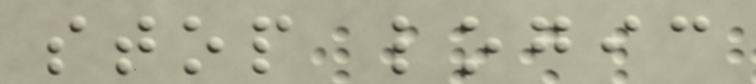stop logic
